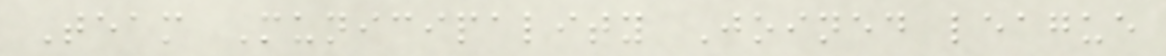Team Municipality Joined league
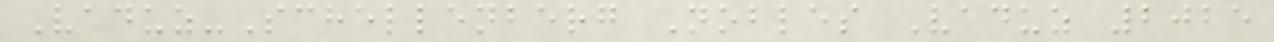Vaduz-Schellenberg Nobles Vaduz 2025
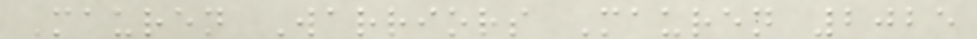Mauren Warriors Mauren 2025
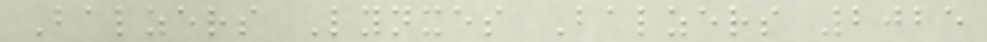Balzers Lynxes Balzers 2025
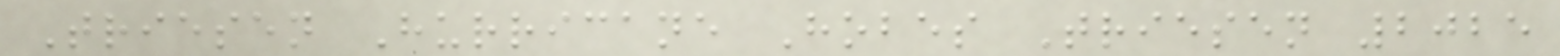Triesen Hurricane Hobes Triesen 2025
